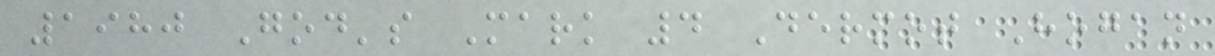1980 God's Mark 4 Dermot Hogan
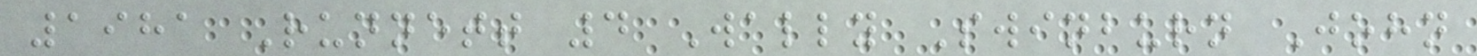1981 Runnett 4 Wally Swinburn John
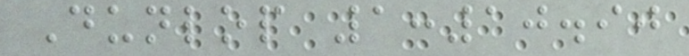Dunlop 1:10.90
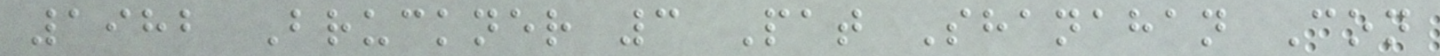1982 Bruckner 3 Pat Shanahan Con
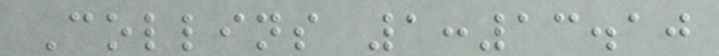Collins 1:13.10
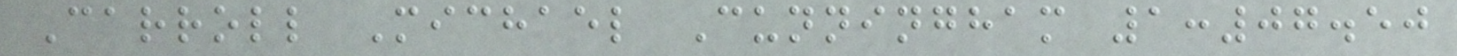Carroll Michael Cunningham 1:07.50
